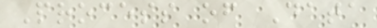Process of Data
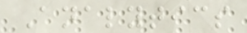Analytics
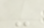-
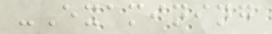-Examining
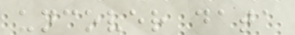uncover data
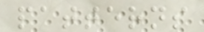patterns
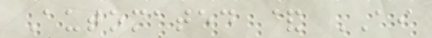Automated & AI
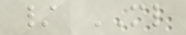/ ML
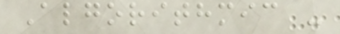Algorithmic -
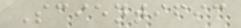Scientific
